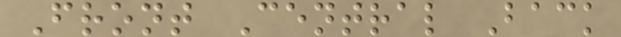Front Central Back
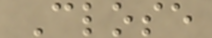Close
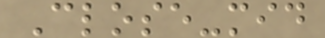Close-mid
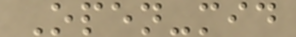Open-mid
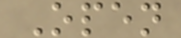Open
